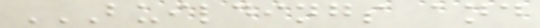BUILDINGS AND
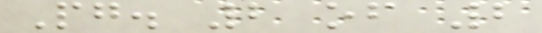Pg. 2 of 2
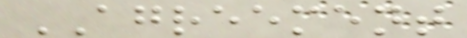AGREEMENT
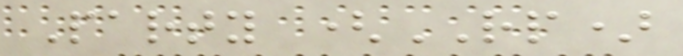Party (RP)
